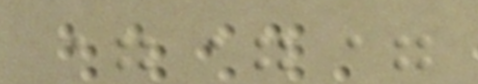===
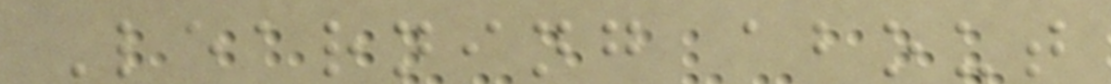Learning about
